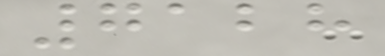7128
